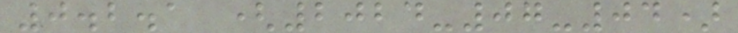0.2.1 (2024-07-04)
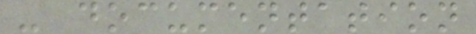- documentation
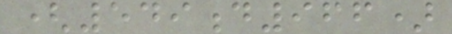(549d966)
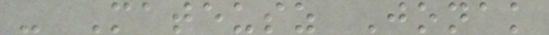- Mateusz Jonak
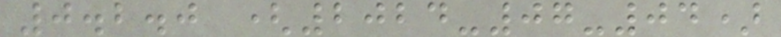0.2.0 (2024-07-04)
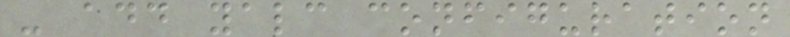- add yalc configuration
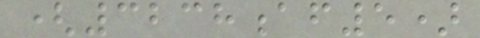(3238af5)
